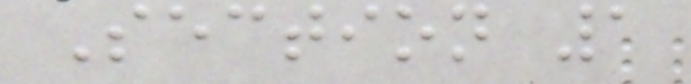Section 1
